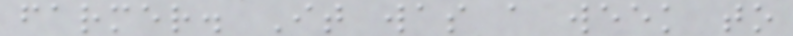farmer. It was a week to
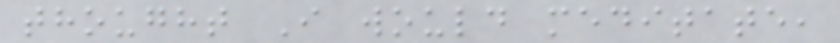thought I would meditate,
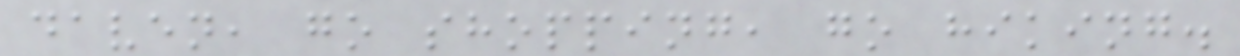daven, go shopping, go hiking.
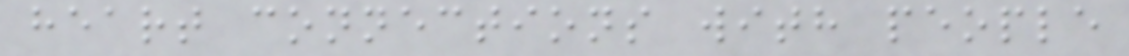heart connections with people
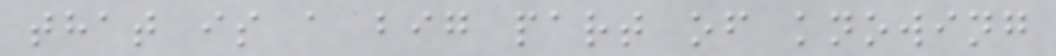that is a big part of knowing
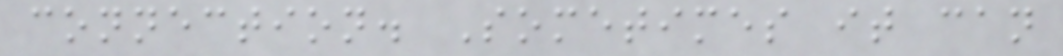connection. Sometimes it can
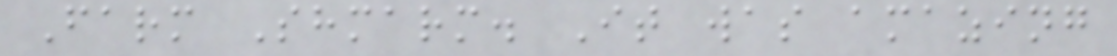Farm Shmarm. It was amazing
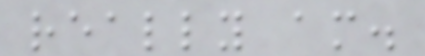really am.
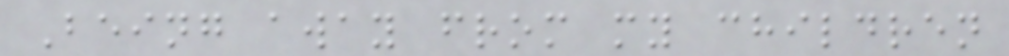Being away from my children
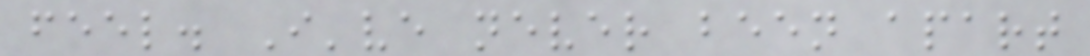feel. I've never been apart
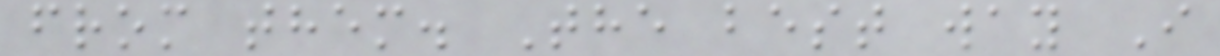from them. The best way I
